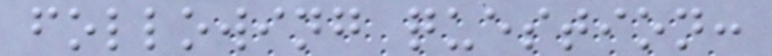following question:
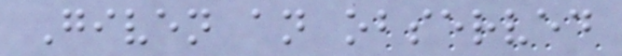Given an observed
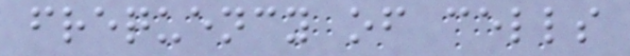frequency of cells
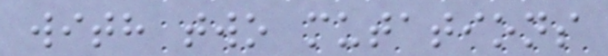with two mutations
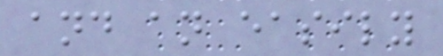and an easily
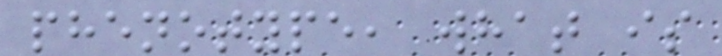phenotype, what is
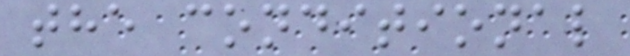the conditional
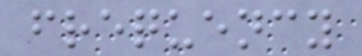frequency
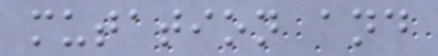mutation and
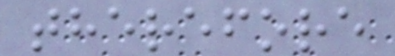therefore
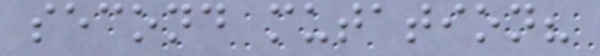second mutation?
